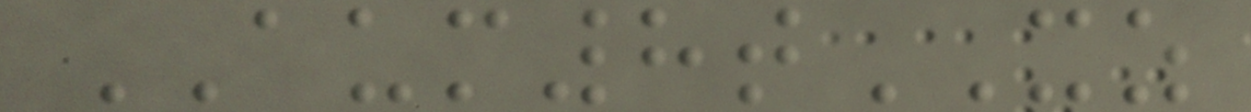AUM8tXZ
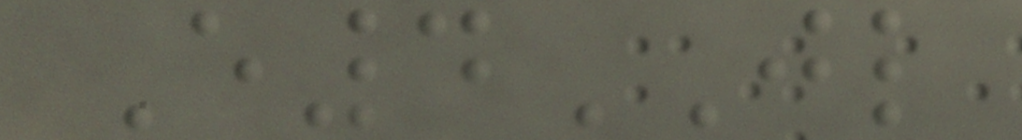E4JL
